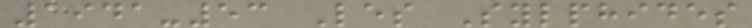1941-53 Les Sylphides
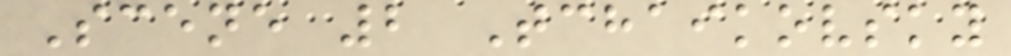Scene 2 Tchaikovsky
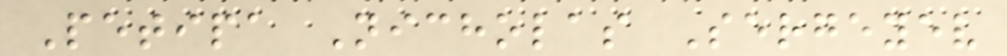Petipa Nicholas Sergeyev
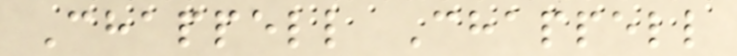Chappell Chappell
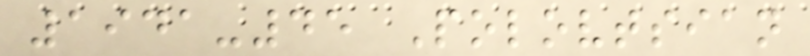1941-45 Polovtsian
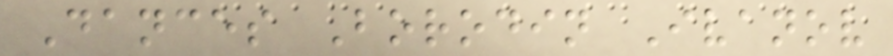Dances Borodin Ivanov
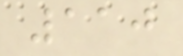110
